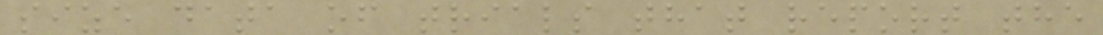size data of trials that report the
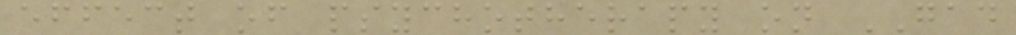effect of psychotherapy on GAD
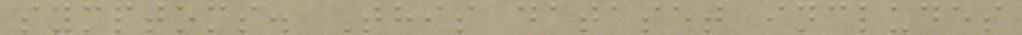symptoms. This dataset includes
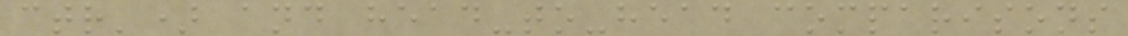ctr') and head-to-head comparisons
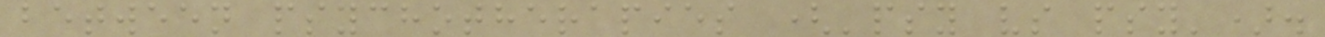between psychotherapies ('psy vs psy').
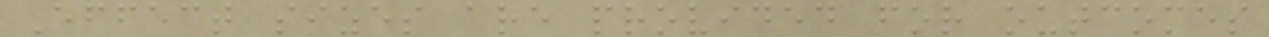Effect sizes are provided for outcomes
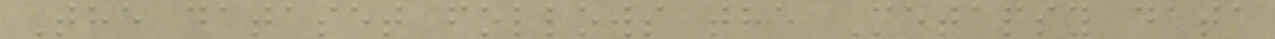The dataset follows the Metapsy data
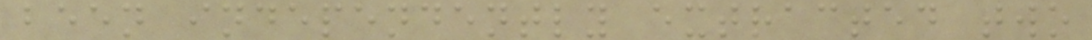been independently extracted two
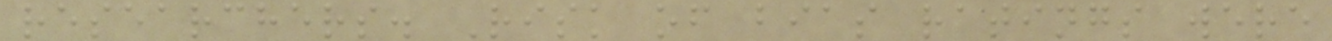researchers. Risk of bias ratings were
